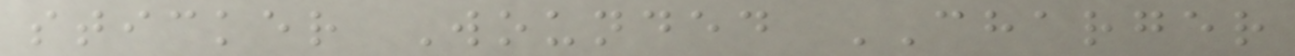sticker Wounded CHARGER
